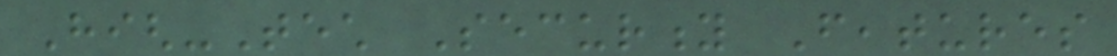High-Tech Security Features
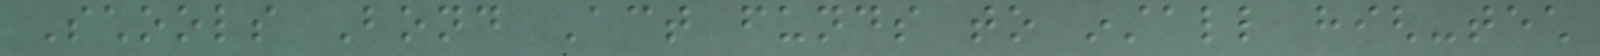Schools Bond Act funds to install high-tech
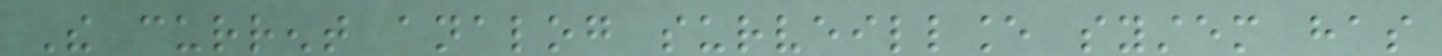The current analog surveillance system has
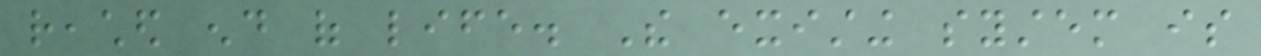reached end of life. The existing system is
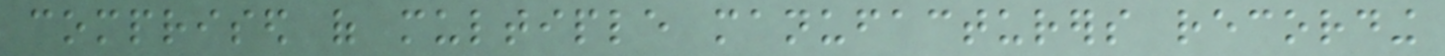comprised of multiple manufacturers recording
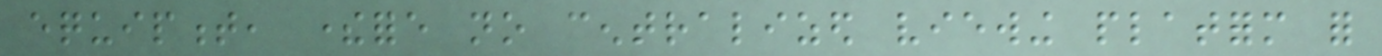equipment, therefore no centralized viewing platform for
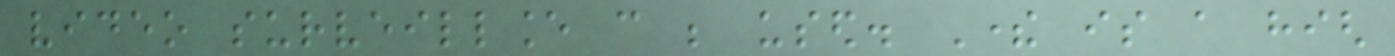video surveillance can be used. There is a high
